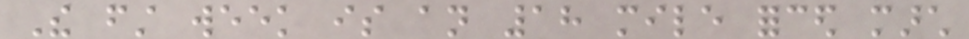The first week is an 18 mile forced march
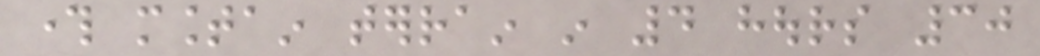through mountain terrain in 4 hours 30
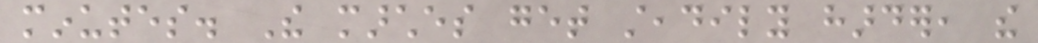minutes. The marches get steadily harder, the
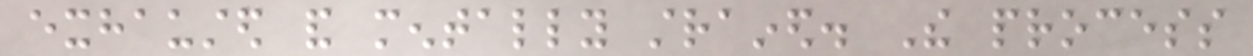exhausted and mentally strained. The process
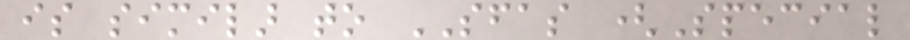is similar to SFAS (Special
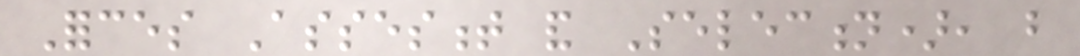Forces Assesment and Selection), but
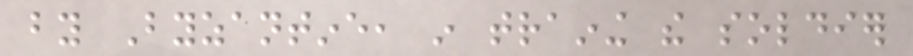by Byzantine, in training the soldier
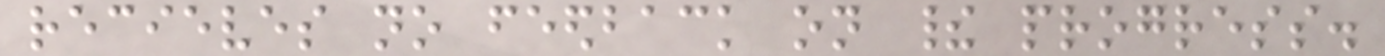recieves no feedback on their progress.
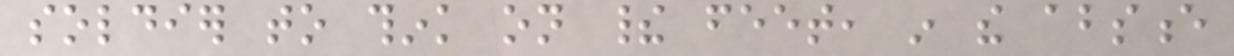soldier to think on their feet, in the absence
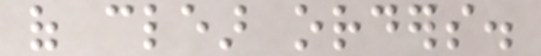of clear orders.
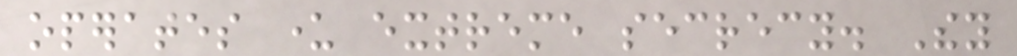operates under extreme secrecy. They
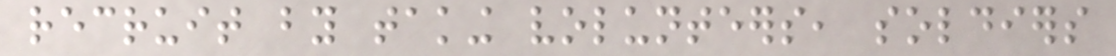recruit by taking volunteers, soldiers
